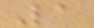1
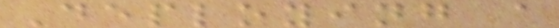Deploying a
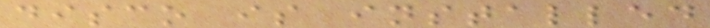disco is installed
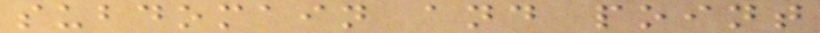subdomain and point
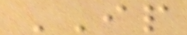IP
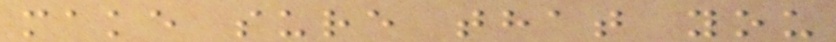make sure that you
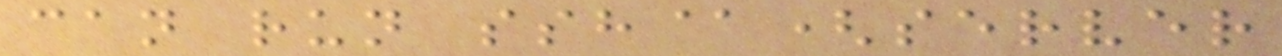can run ssh@(server
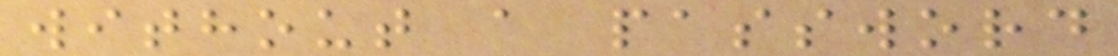without a password
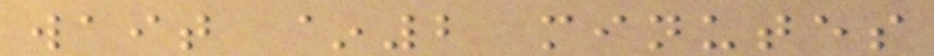wait ~2 minutes
